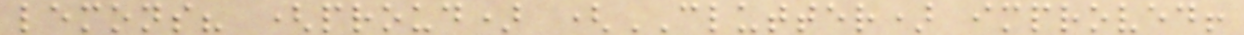lemons? (proud) (CLUTTER) improved!
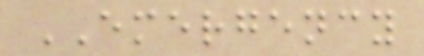EMERGENCY
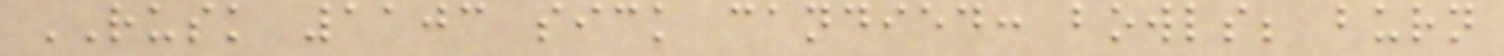RUSK 1103 sick candied: bowls; burn
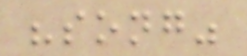"song"
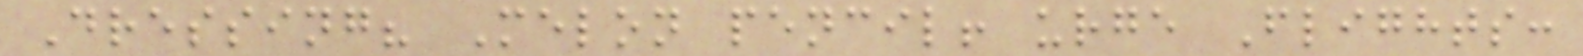Dressing? Melon pencil! urge Flights:
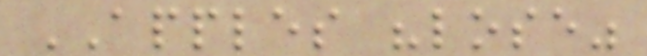APPLES "lose"
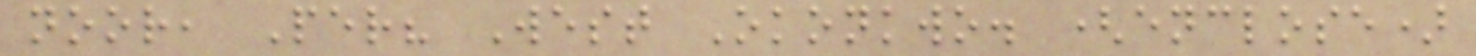noor, Per? West Okonkwo. (enclose)
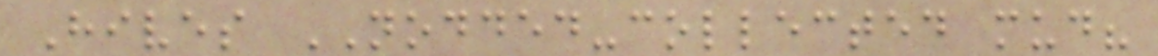Hives NODDED-collected mud?
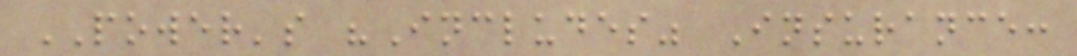POWER's "Includes" Insurance:
